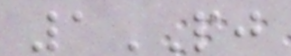1PJ
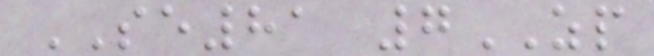SE81 7ZP
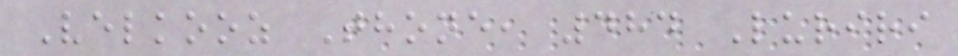Velkooz Thone, 484 Luriri
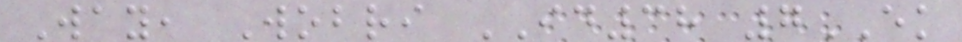Way, Wobri ID38 7EK
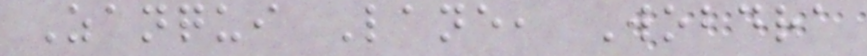Zanqui Lane, Wobdra
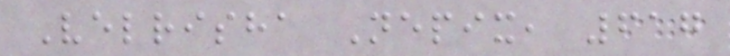Velrisha Nepix, 617
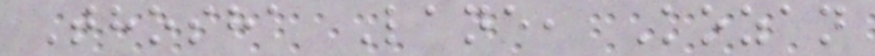Thosha Lane, Kozan
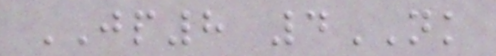JP8 4NK
